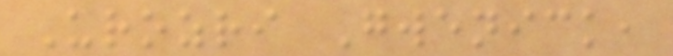Urozri Gwenick,
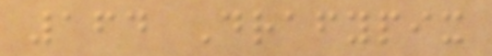164 Drafypix
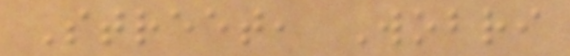Street, Wobri
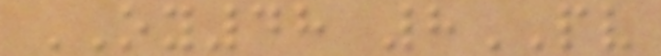OY48 8PV
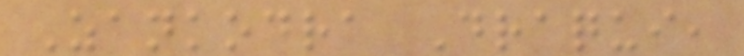Zankodra Draqui,
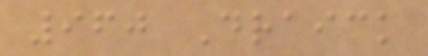960 Draick
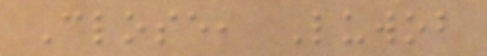Close, Luwob
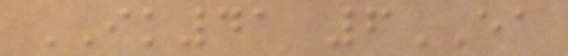IK41 6EA
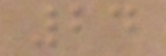24
